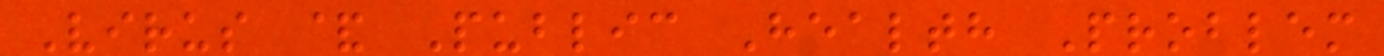Virus & Public Health Problem
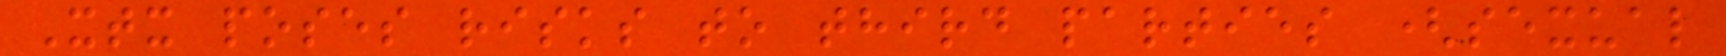Xtx poses risks to third parties (sexual
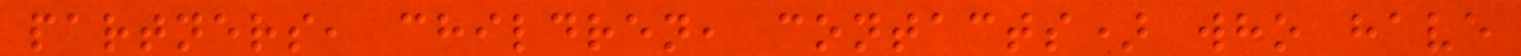partners, children, contacts) who have
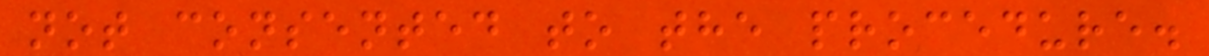not consented to the procedure.
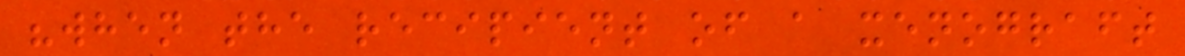"when the recipient of a xenograft
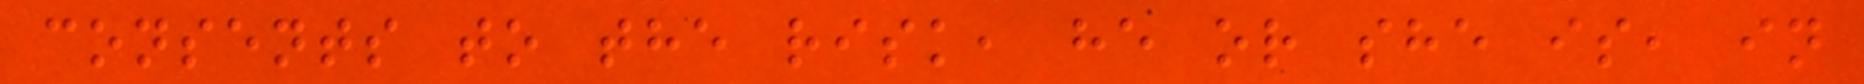consents to the risk, he or she is, in
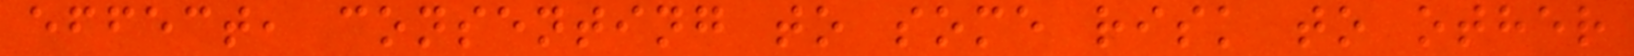effect, consenting to some risk to other
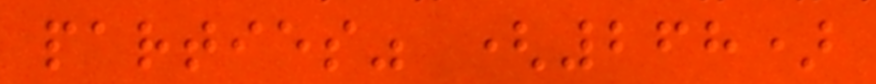parties" (268)
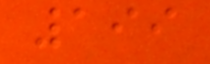199
